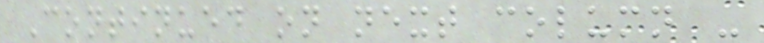Continued on next column -
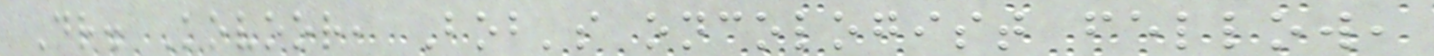Dr. Kovoor, Bob's oncologist fellow,
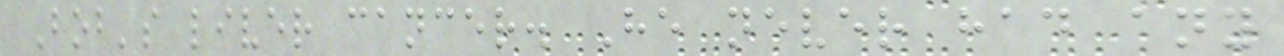Bob's liver cancer. He never had any
